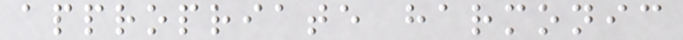appropriate harmonic
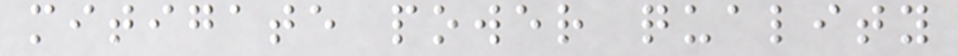mitigate power quality
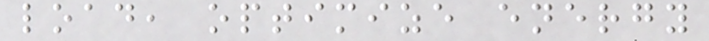load, optimize energy
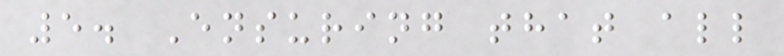5. Ensuring that all
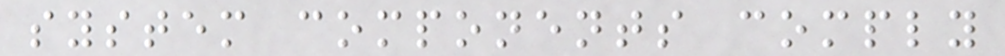system components comply
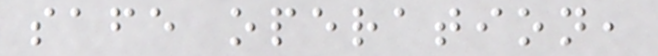safe operation,
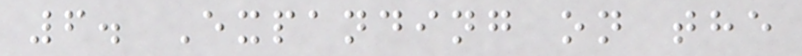6. Expanding on the
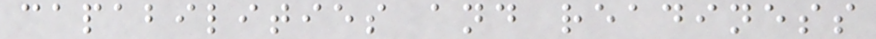capabilities and readiness
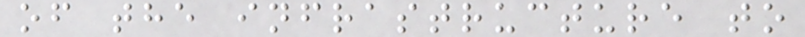of the infrastructure to
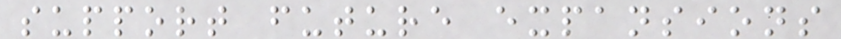support future expansions
